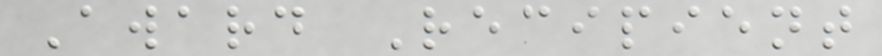Award Recipient
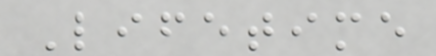Lifetime
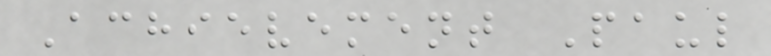Achievement Paul
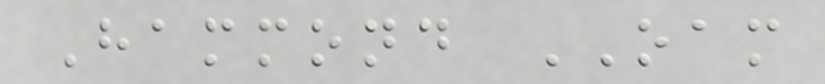Hammond OAM
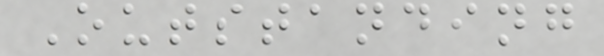Outstanding
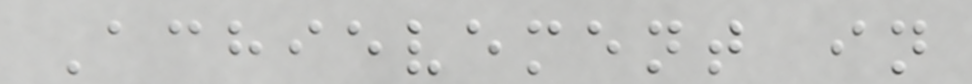Achievement in
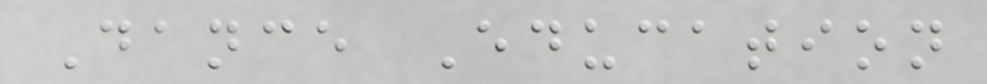Dance Education
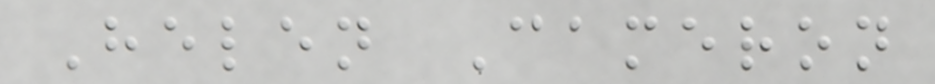Helen Cameron
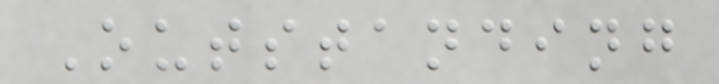Outstanding
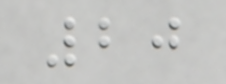20
